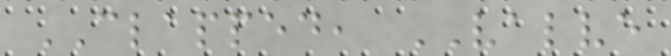CLAPPED, VALVE
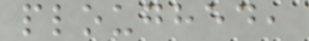ploughed,
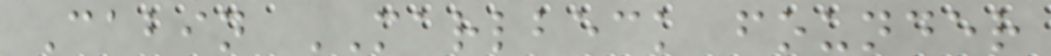Cabin MARLBECK founder
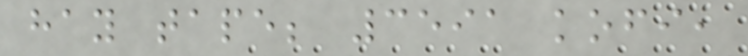hay tape; 3591 kofi,
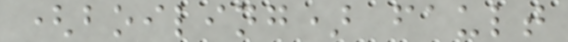(boiling) fault
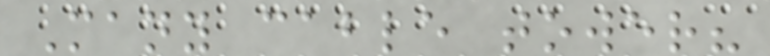Many cable tower?
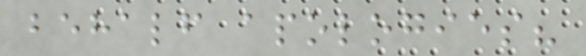behalf apologies?
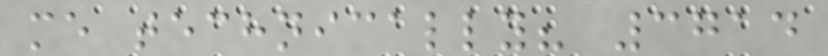me technically? 3714
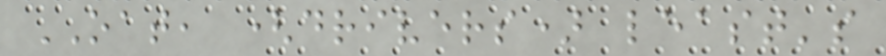OAT, (drivers) least's
